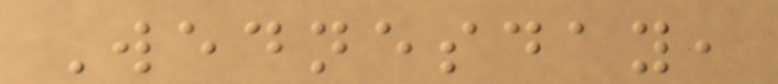Wednesday,
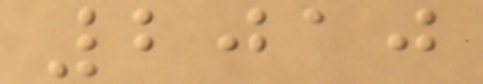2010
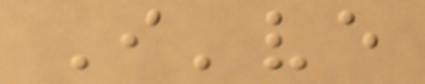I've
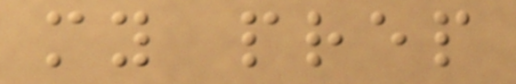my prep
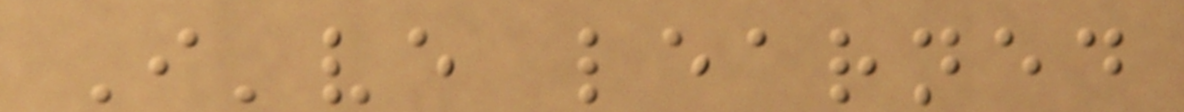I've learned
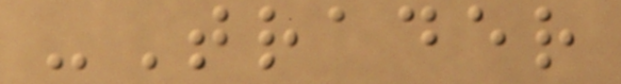-Trader
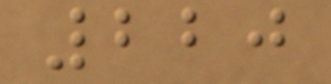220
